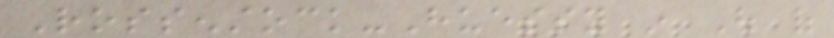Rossenstock-Huessy in Out of
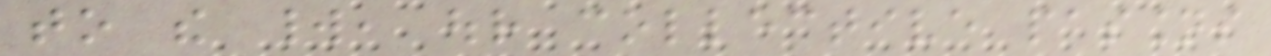to the world, our collective passions
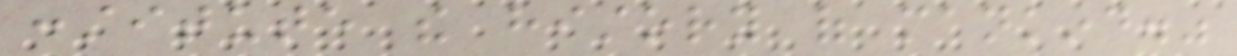constitute the history of mankind."
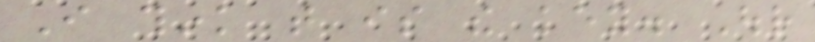I think that is the key. Our
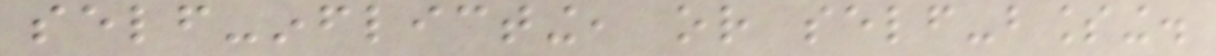self-inflicting, or self-blessing.
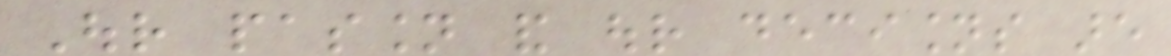Our passion and our decisions are
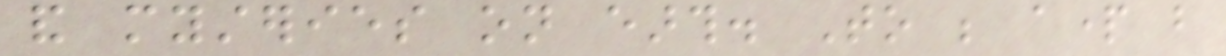and mysteries on earth. To be apart but
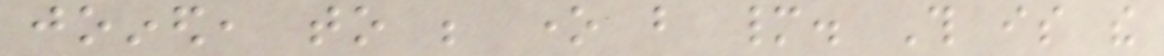joined, to be one but many. This is the
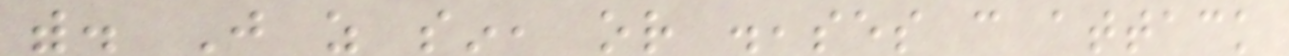with. Just as sin, or diseases can attack
